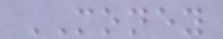MONEY
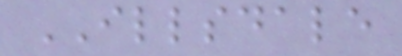ILLSDALE
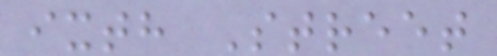ixth Street
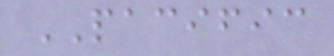PACIFIC
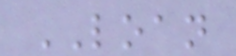LOAN
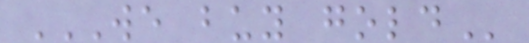WE BUY GOLD
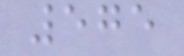575
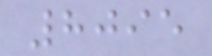8095
